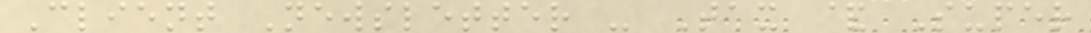Client Newsletter - Tax & Super
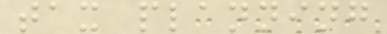tax planning
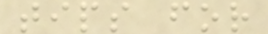tips for
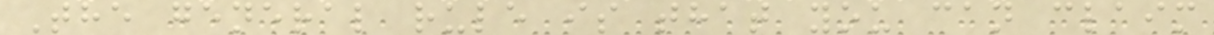The general rule is that you can claim
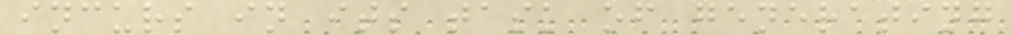incurs in its task of generating
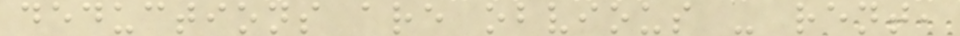deductions are obvious - rent,
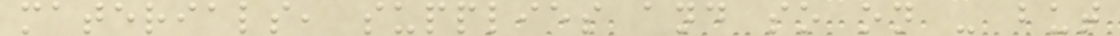materials, supplies and so on - but
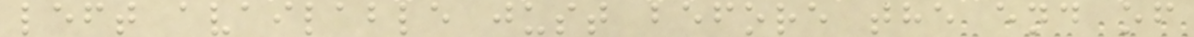left available just before the end of
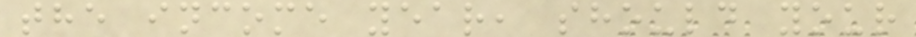the income year, should your
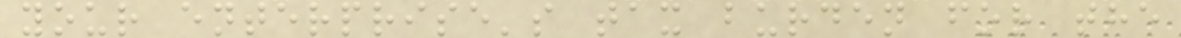your enterprise's tax burden for the
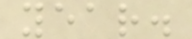year.
